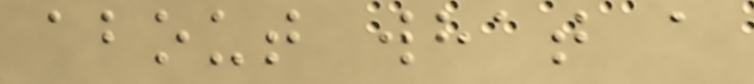about what a
